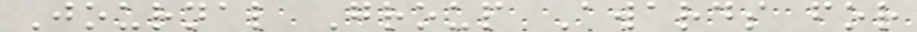Journal Group Awards for
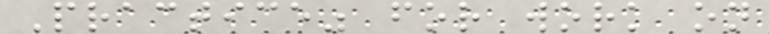Practice" for work on
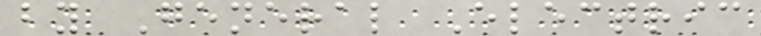by General Electric
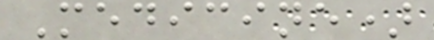Medicine)
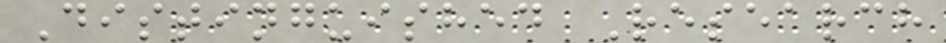Distinguished Research
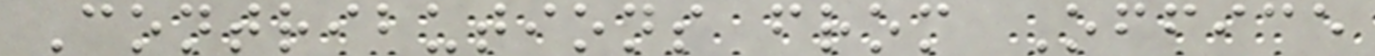Contributions from Office
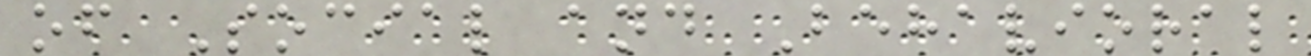of Social and Behavioral
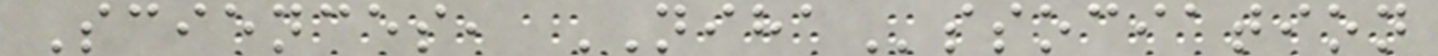Sciences, NIHAssociation
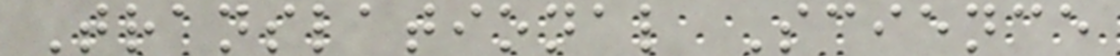Translational Science
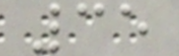35
